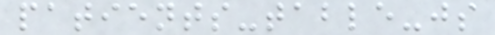patients-table-js
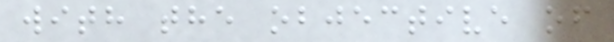with the objective of
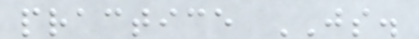practice JS.
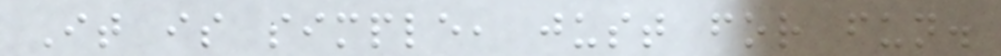It is simple, just for fun.
